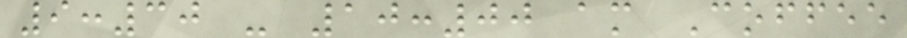9:30 - 10:00 am Coffee
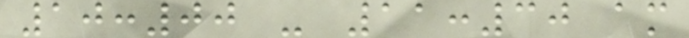10:00 - 11:30 am
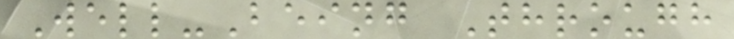Well-Being Through
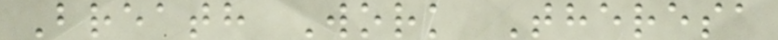Breath Work Theresa
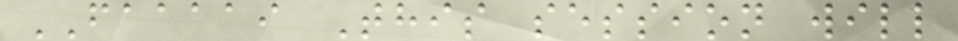FAAAAI This session will
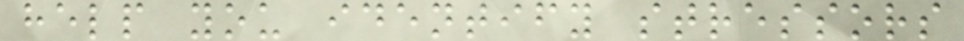help you identify stressors
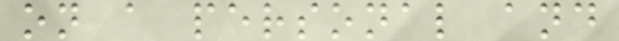on a personal and
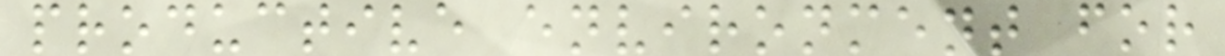productive environment for
